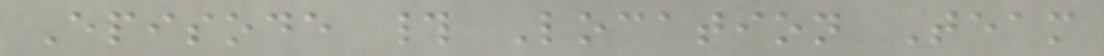Episode # Location Team
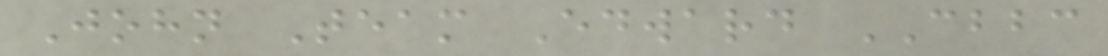John Team Edward CBBC
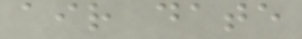air date
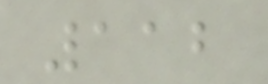112
